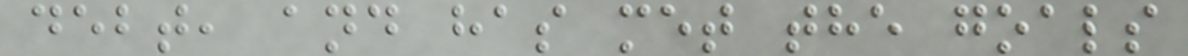debt, and has met the goals
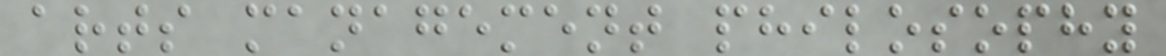arts management philosophy
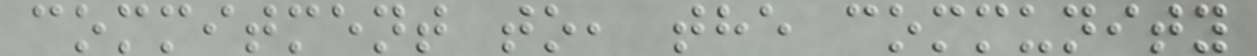commitment to, the community
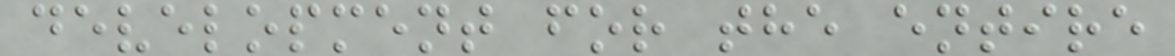development for the entire
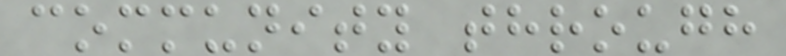community through
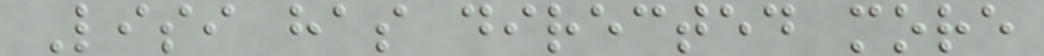Lisi has directed more
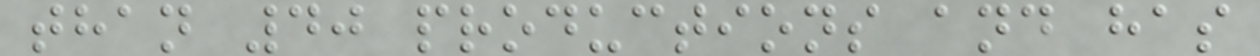than 40 productions and has
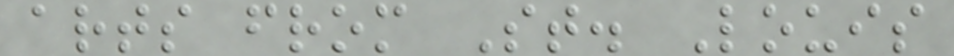arts from St. Louis
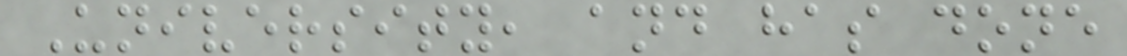University, and has done
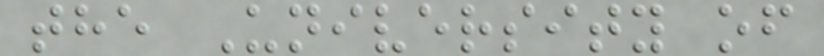the University of
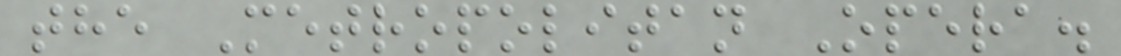the Metropolitan Opera.
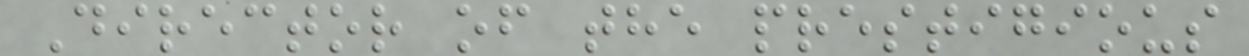Director of the prestigious
